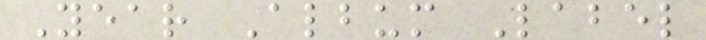Year Album Label
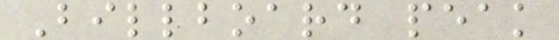Billboard peak
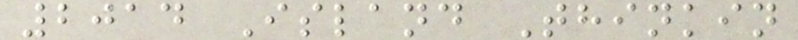2014 Island Thinkin
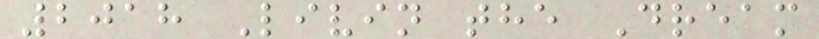2018 Livin the Dream
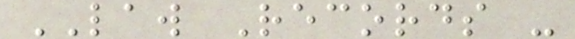LAW Records -
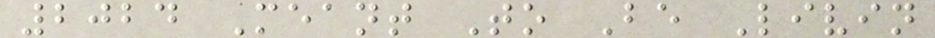2024 Meant To Be Livin
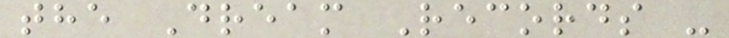the Dream Records -
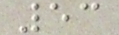53
